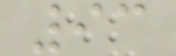93
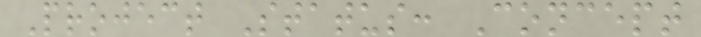Project Status: Concept
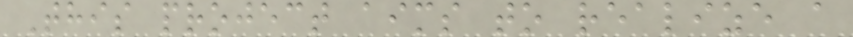This project aims to realize a
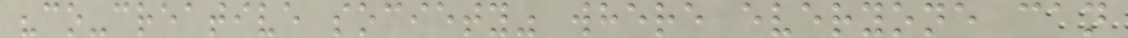"co-creative society" where everyone can
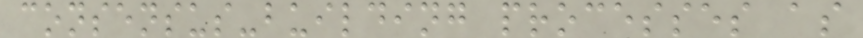consensus-building processes as
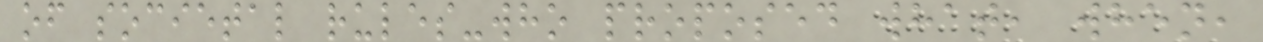of societal rules-who proposed what, when,
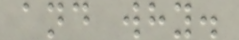and why.
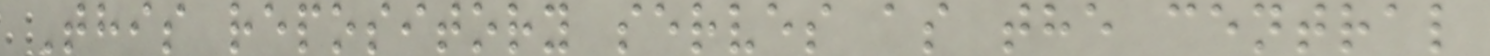This repository serves as the central
